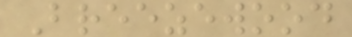Breezewood
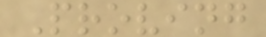Proving
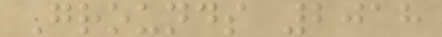Grounds 2018
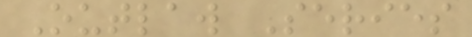Outlaw Series
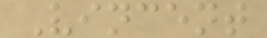Vincent
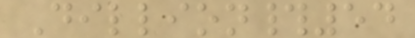Dillion#54
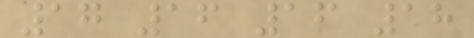17 16 16 18
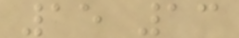15 13
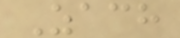Zach
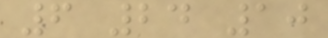6 24 10
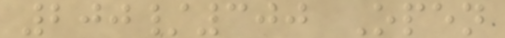200/300 Open
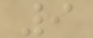9
